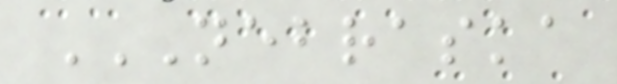NEBRASKA
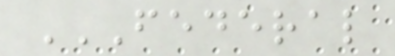FEDERAL
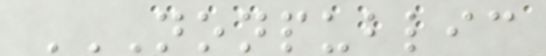NONPUBLIC
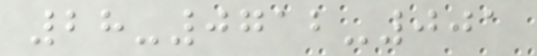28-0712-001
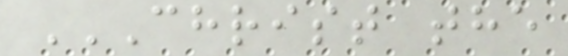CHRIST THE
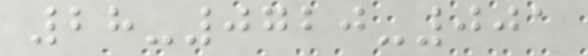28-0720-001
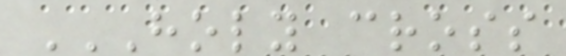HOLY CROSS
